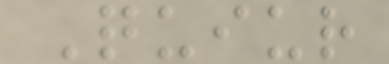Quiur
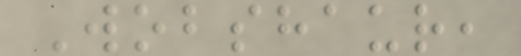Wobshaur,
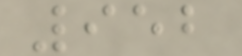952
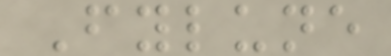Fylune
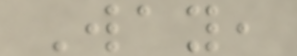Way,
